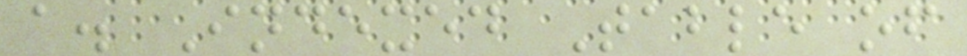a. Indexed Table of
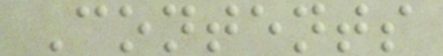Contents
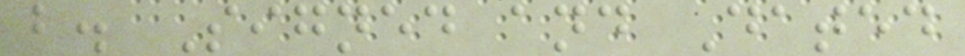b. Signed and Dated
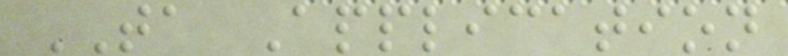TA Application
